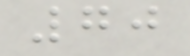70
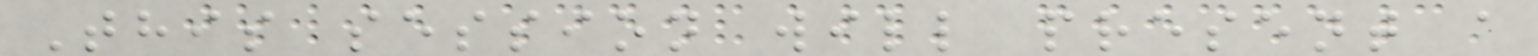This session will present a
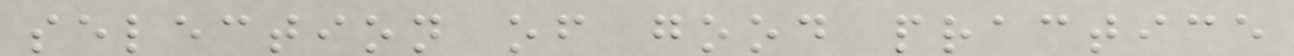selection of good practice
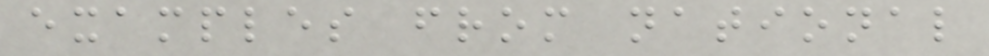examples from national
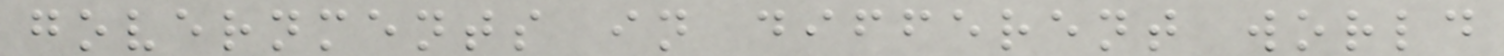governments in different world
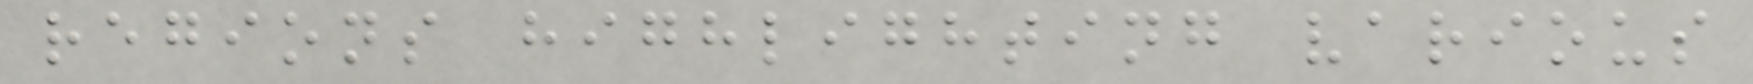regions highlighting various
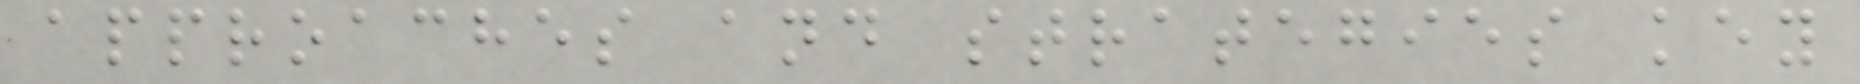approaches and strategies key
